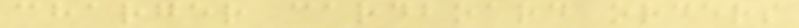charger cardboard orders
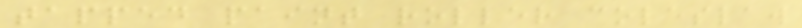tapped paint roller coleslaw
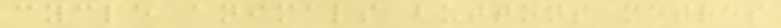cycle animals buttons metres
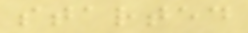started
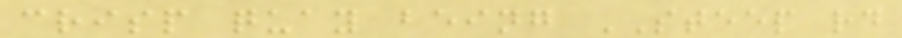crisp quay being STEEP rd
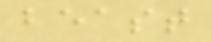beast
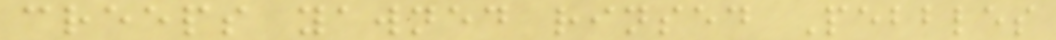creeps yawned rinsed Pebbles
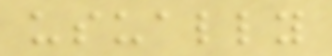usually
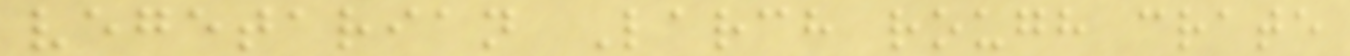vegetarian Larch rough crate
